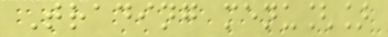Trading menu[]
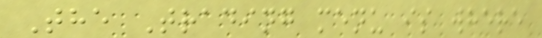The Trading menu is where
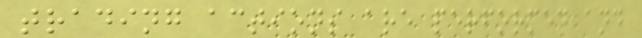trading actions are performed and
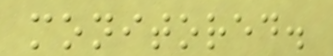monitored.
